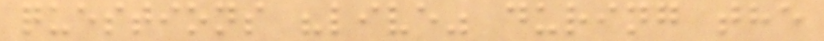questions "live" during the
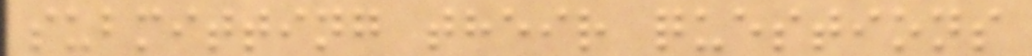submitting their questions
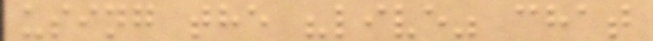using the "live" chat
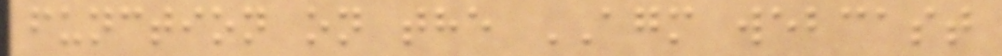function on the AGM webcast
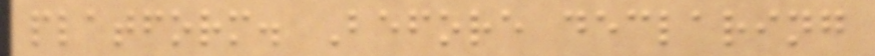platform. Before declaring
